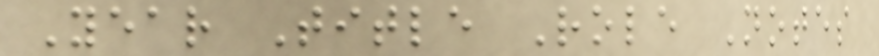Year Title Role Notes
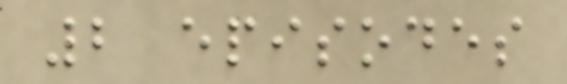2 episodes
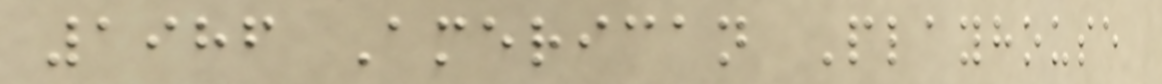1986 American Playhouse
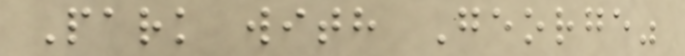Park with George"
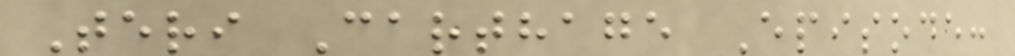Teri Carthage Episode:
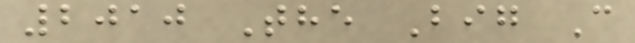2010 The Big C
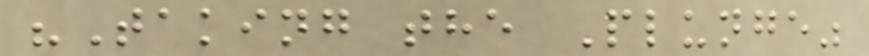"Taking the Plunge"
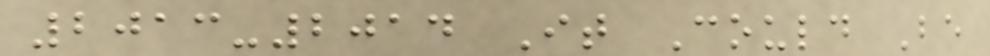2013-2014 It Could Be
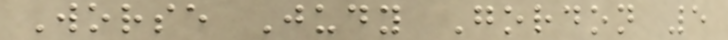Worse Judy Gordon 5
